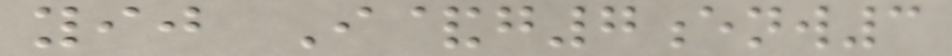yij I&g7enw3
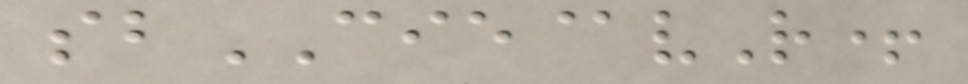sbCIE@vR+
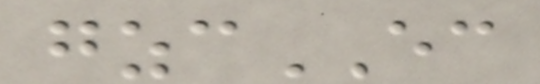gzcEC
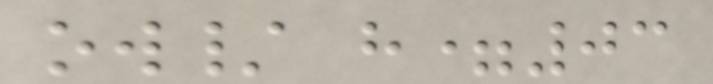ow/ h=03
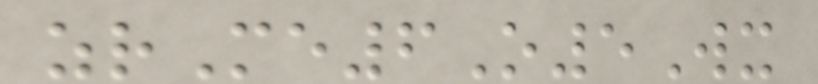zrMe6O5Wx
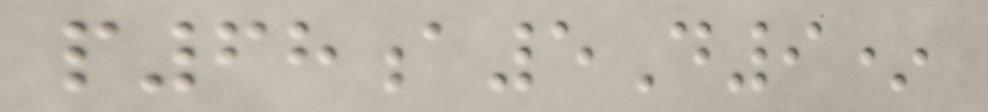p68a5D9*
